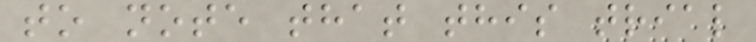to note that this trial
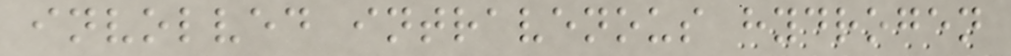involved intravenous hydrogen
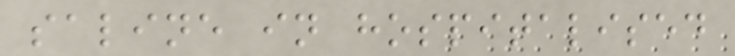saline in hospitalised
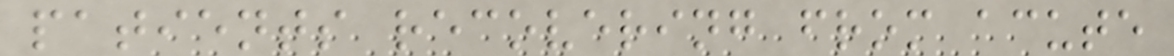patients recovering from acute
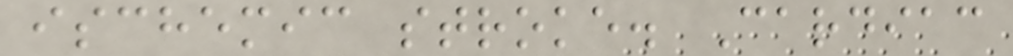ischemic stroke. Cardiac
